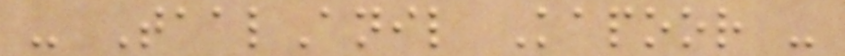- TaalAnil Kapoor -
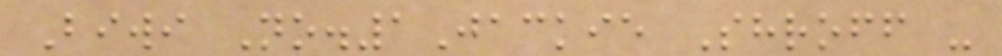Biwi No.1Jackie Shroff -
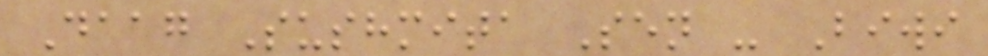Daag Sushmita Sen - Biwi
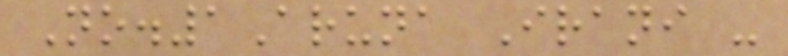No.1Aruna Irani -
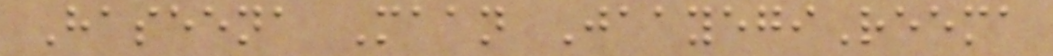Haseena Maan JaayegiReema
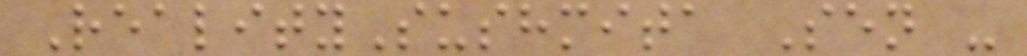RealitySushmita Sen -
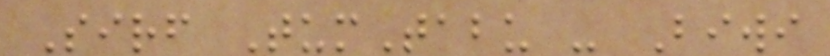Sirf TumTabu - Biwi
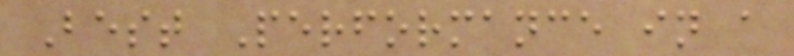Best Performance in a
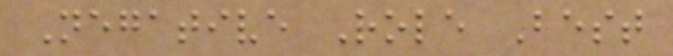Negative Role Best
